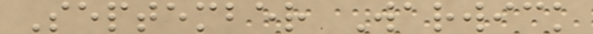September Warwick
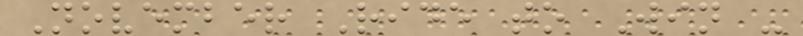November Ride to Win -
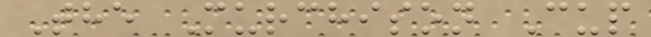The Murchison Cup
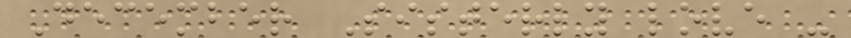December Sisterly love -
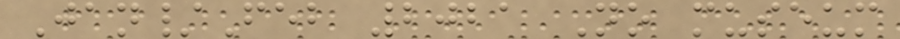Jan/Feb 2021 No museum
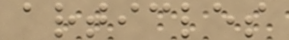articles
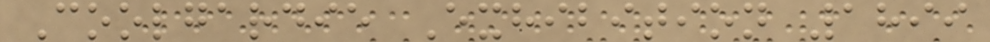Coolgardie Exhibition 1899
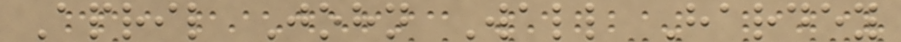April John Wall Hardey
